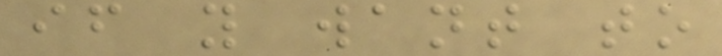if you want to
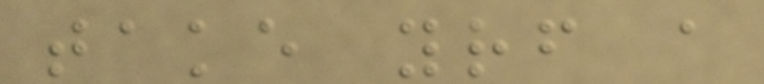take yourself a
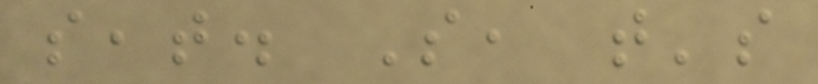seat. So, that's
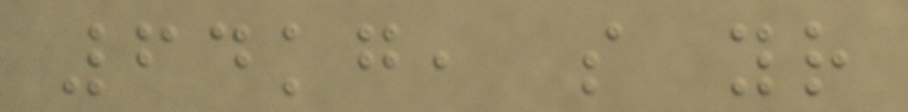64kg, so your
